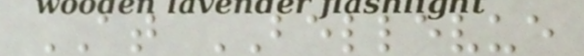AT BELLEVUE
